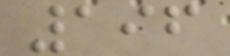196
